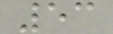53
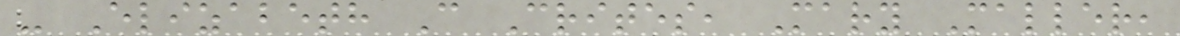- Elizabeth C Crites, Mary Maller,
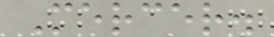Mercer.
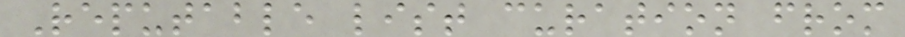Reputable list curation from
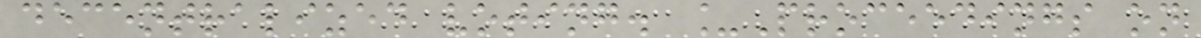decentralized voting. _Proceedings on
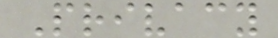Privacy
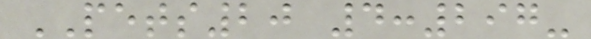PETS20 4:297-
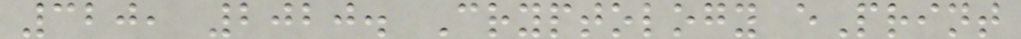320, 2020. Cryptology ePrint
